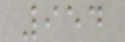954
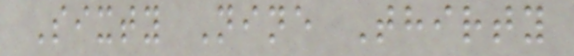Sixty Nine Thirty
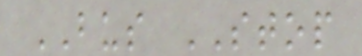BUS STOP
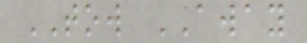TOW AWAY
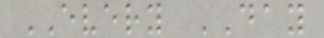EVERY DAY
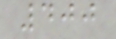400
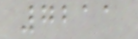7211
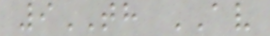9TH AV
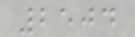2504
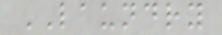LAUNDRY
